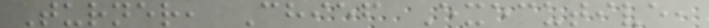Turner, Chief Executive,
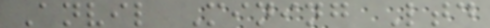Anvil Mining Ltd
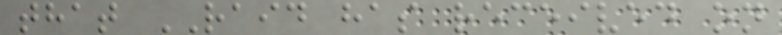that RAID has received on
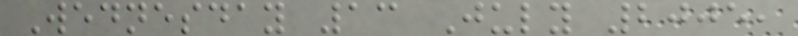Wednesday 13 July 2005,
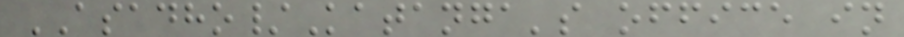ASADHO/Katanga's office in
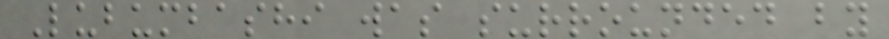Lubumbashi was surrounded by
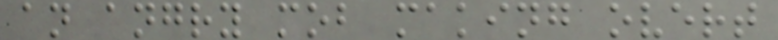an angry mob making overt
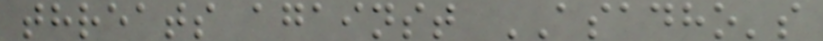threats against ASADHO's
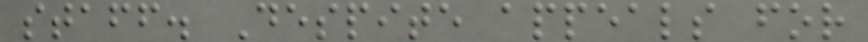staff. Despite appeals for
